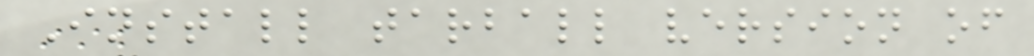Install tarball version of
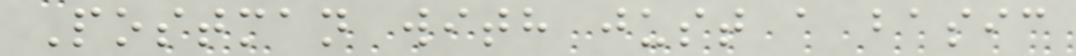Postman with just a basic
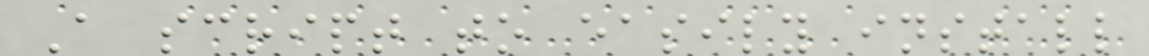A script to easily install
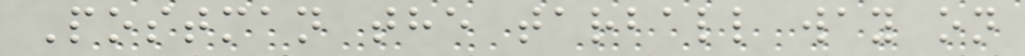Postman the tarball way on
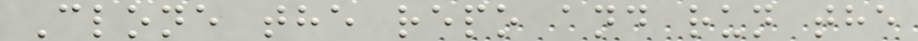Clone the repo and run the
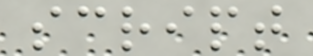script
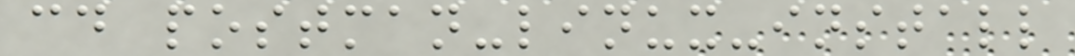cd postman-linux-install
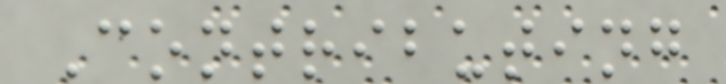Contributing
